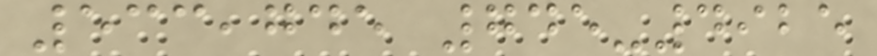533,745 745-4925
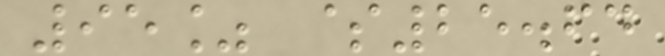95% $25.64
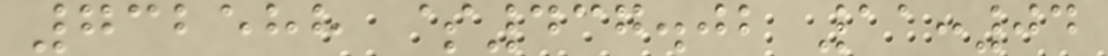732588 $437.02 11:04
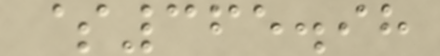$365.98
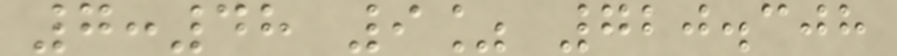7:48 9% 720.308
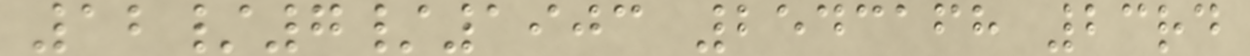12/7/1903 2543168 23rd
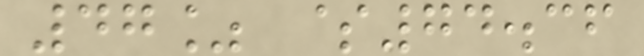47% $74.36
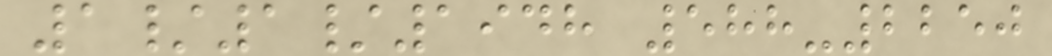1/1/1948 588-2250
